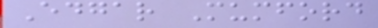Edgar Mumford
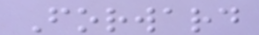Forward
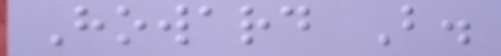Howard B.
